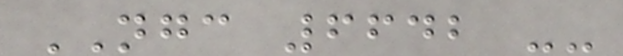NGC 6642 --
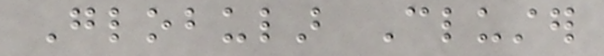Globular Cluster
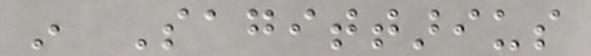in Sagittarius
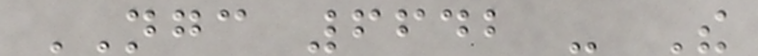NGC 6642 - The
